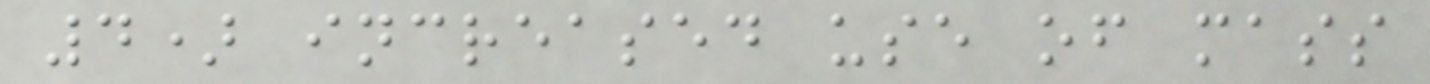4) increased use of mass
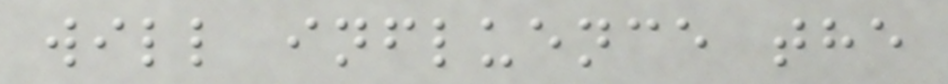will influence the
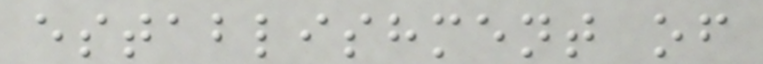establishment of
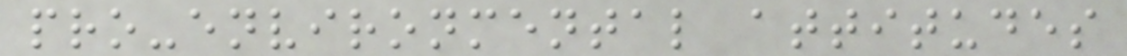pro-environmental attitudes
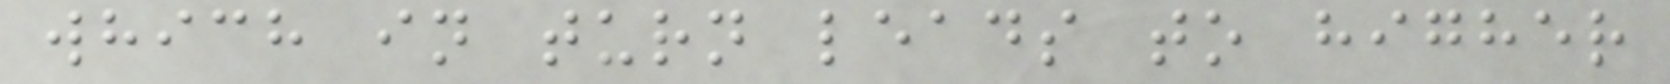which in turn leads to higher
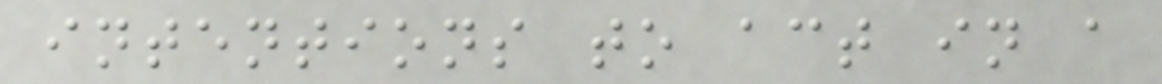intentions to act in a
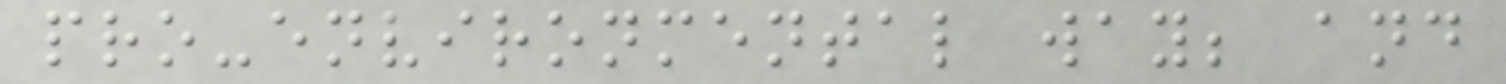pro-environmental way; and
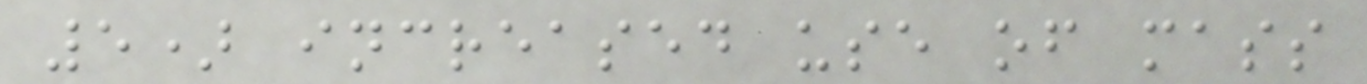5) increased use of mass
